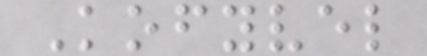Kofyvel
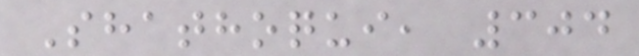Shathoqui, 304
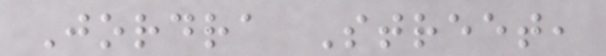Jordra Street,
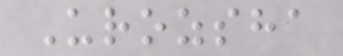Urozsha
